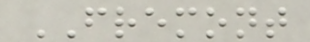FREMONT
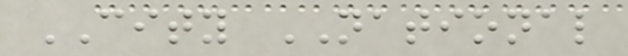CITY NATIONAL
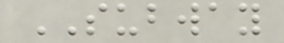SUBWAY
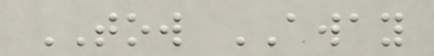TOW AWAY
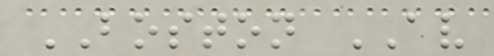BOSTON AV
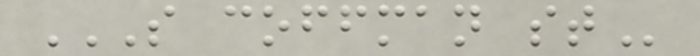S COFFMAN ST
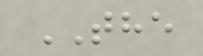THE
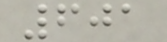601
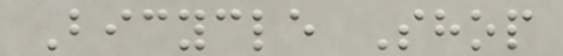Bicycle Shop
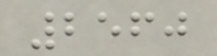2560
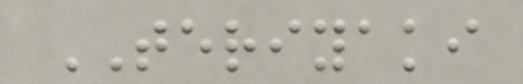TERIYAKI
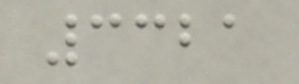3321
